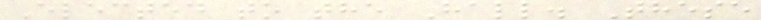Elected to the Hall. These
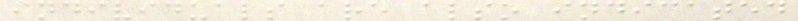individuals are also indicated
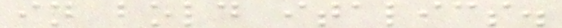in bold italics.
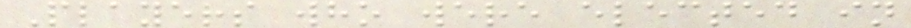Players who were elected in
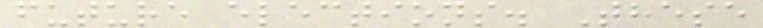future elections. These
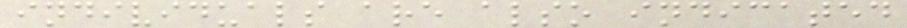individuals are also indicated
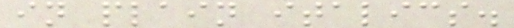in plain italics.
